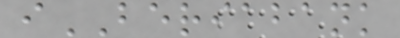iBERIABANK
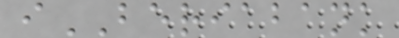iBERIABANK
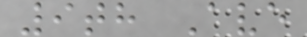9th Ave
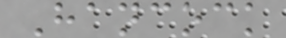Hancock
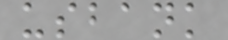usbank
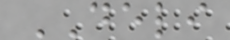DELI
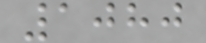1080
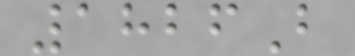1826B
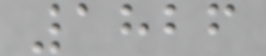1826
